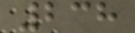238
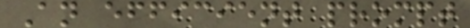An efficient prompt
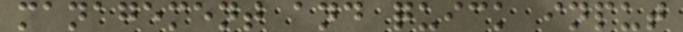management and quick input
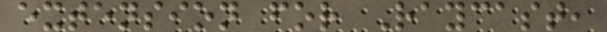extension for Raycast,
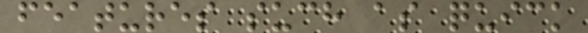features such as quick
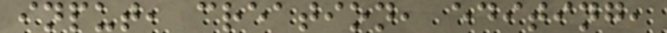input, creation, editing,
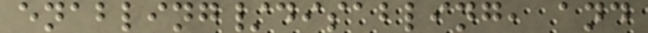enabling/disabling, and
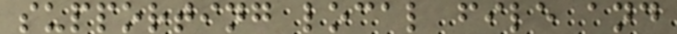supporting local file and
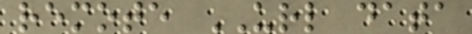remote URL data
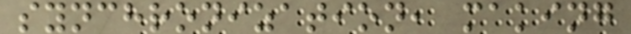synchronization, making
